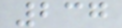237
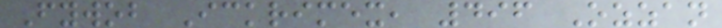Fywob Ickrimex, 496 Ozzan
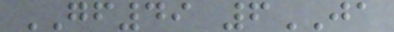GF49 6JA
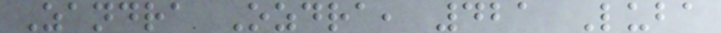Zandra Ozdra, 421 Luba
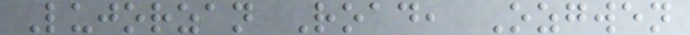Lujorzan Road, Ozgwen
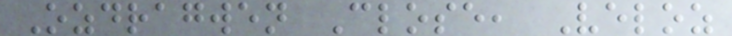Ozdragwen Close, Veloz
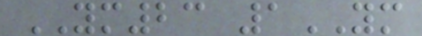YM23 1YM
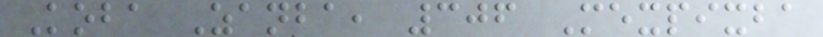Koba Zanba, 306 Mexpixba
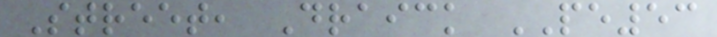Street, Draick PE53
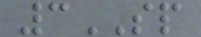3SP
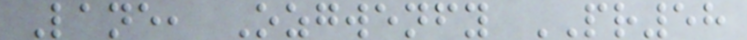Lane, Ozgwenfy PR58
